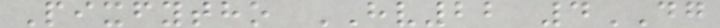Pixfytho HV22 4DG
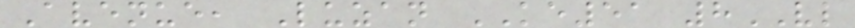Avenue, Luzan KE51 8VL
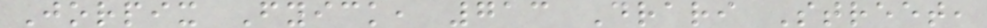Jorpix Fyick, 713 Drari Street,
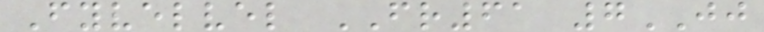Fyvelvel FR61 7JJ
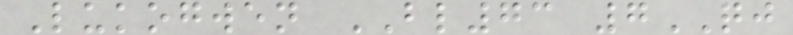Lukogwen BL73 7QJ
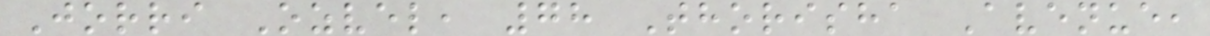Jorri Ozvel, 78 Thorisha Avenue,
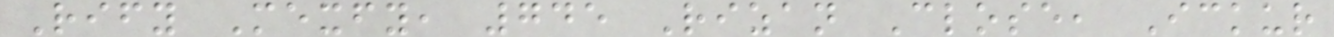Rify Mexfy, 745 Rizan Close, Ickur
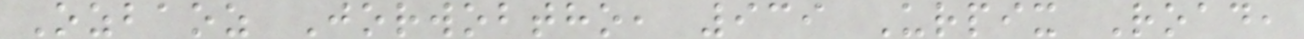Ozbaoz Jorwobtho, 939 Urpix Road,
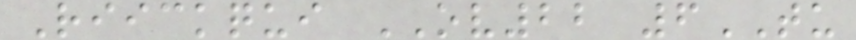Riickqui OV22 6TU
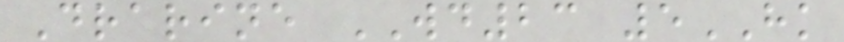Drarine WD23 5HK
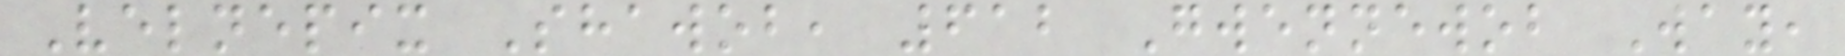Velnepix Shawob, 612 Gwennewob Way,
